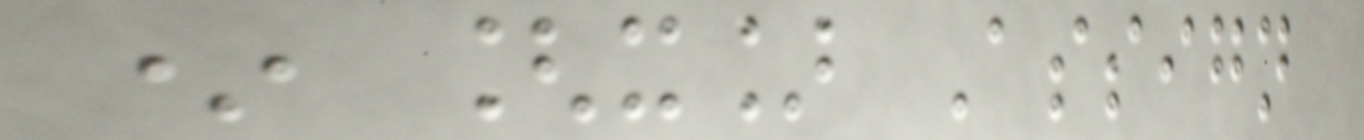* [x] Assign
